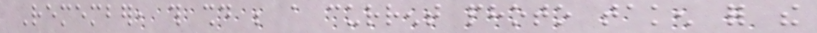Remember, this should be a current photo taken for the
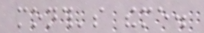month's theme.
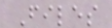Files
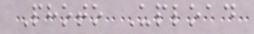Photo Upload
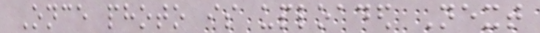Once photo is uploaded Next
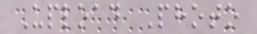Upload Photo
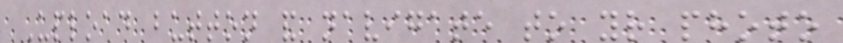Upload button and navigate to your photo
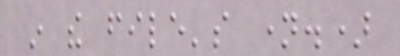in the file's name.)
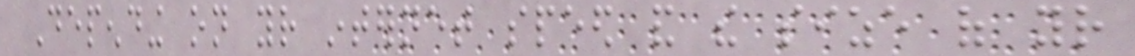Depending on your internet speed and the size of your
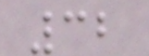32
